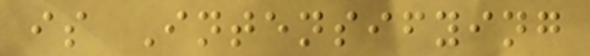is Intensifying
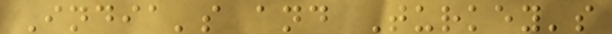India's and Turkey's
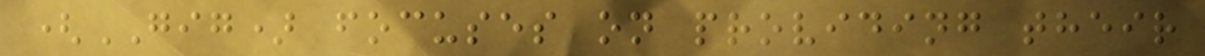(GIG) focuses on providing their
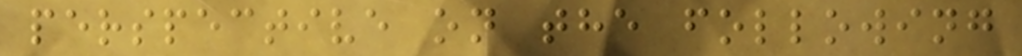perspective on the following
